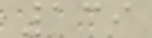139
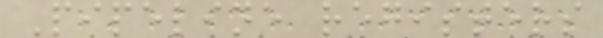Pipeline registers
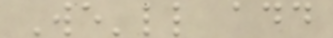We'll add
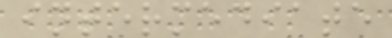intermediate
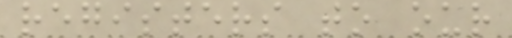registers to our
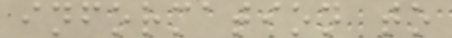information to
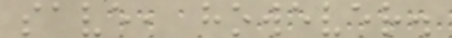save, however.
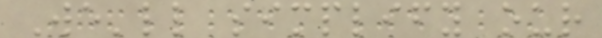We'll simplify our
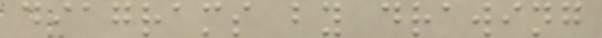diagrams by drawing
